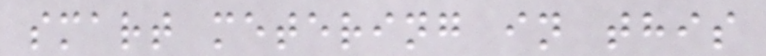smart metering in this
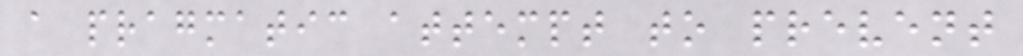a pragmatic attempt to prevent
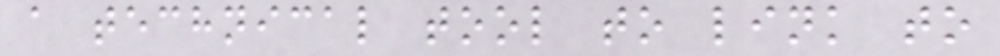a technical tool to link to
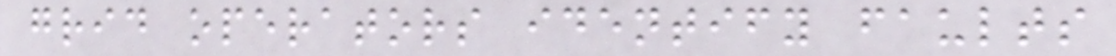grid operators identify faults
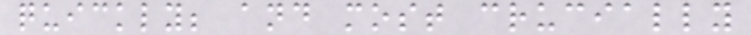quickly; and most crucially
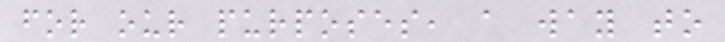for our purposes, a way to
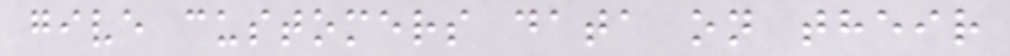give customers data on their
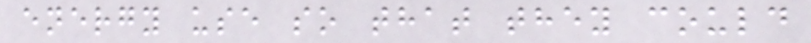energy use so that they could
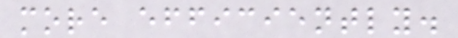more efficiently.
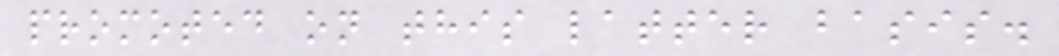promoted on this latter basis.
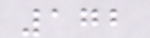172
